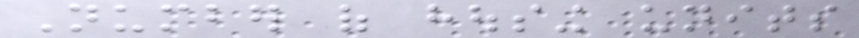Number of housing units
